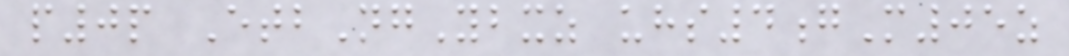p0p EtbNgYbxz uhs4gM05z
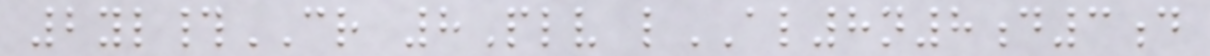2yl#CR 8Plv lAL8n8d3d
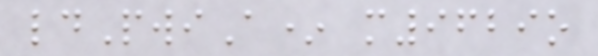ldPwiA* m9629o
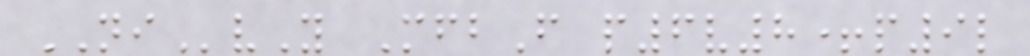NIvY MfbF p6v8+p9l
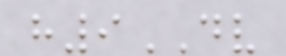h9DV
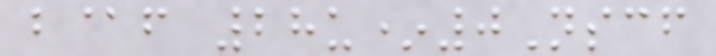b@f 28u*0Nscf
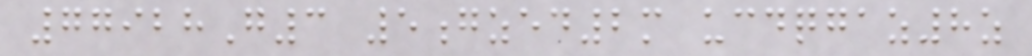77928G3 5gzed2m ucdqgaz8z
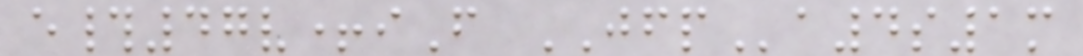e#47v+iF JFPa4s1m
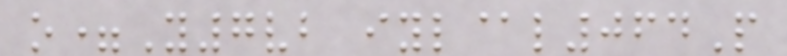o=Y7vb iyl@l064P
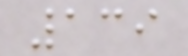139
